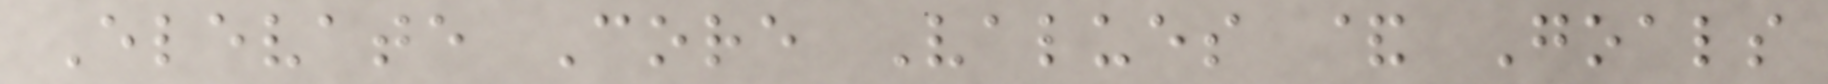Elevate Core Values & Goals
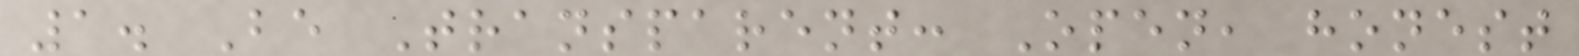1. Be Transparent: Open, honest
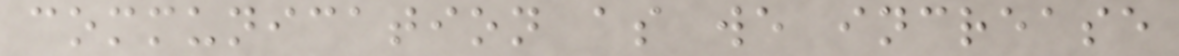communication as we increase
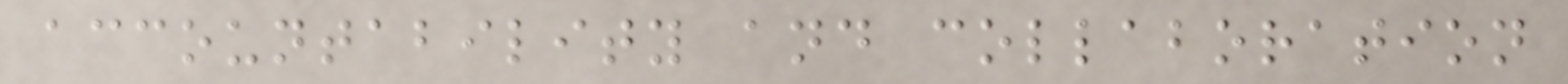accountability and collaboration
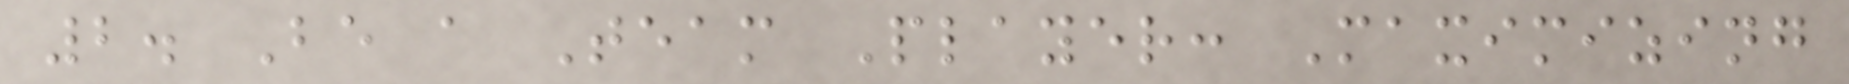2. Be a Team Player: Maximizing
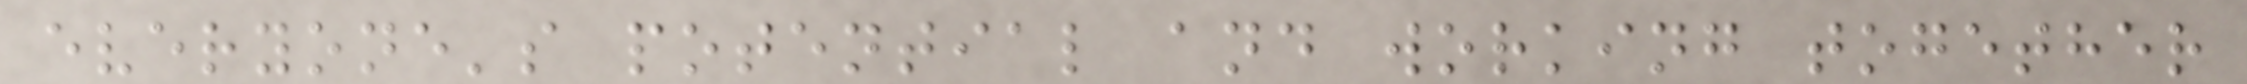everyone's potential and working together
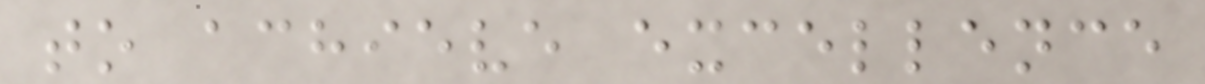to achieve excellence
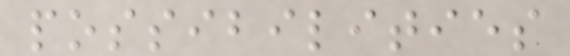possibilities
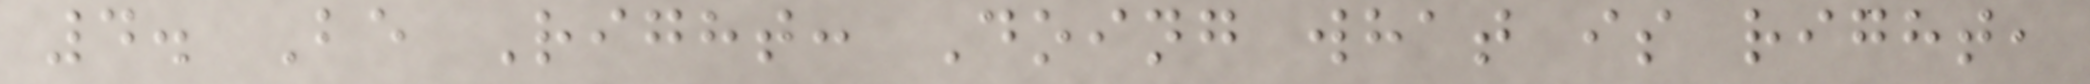4. Be Right: Doing what is right,
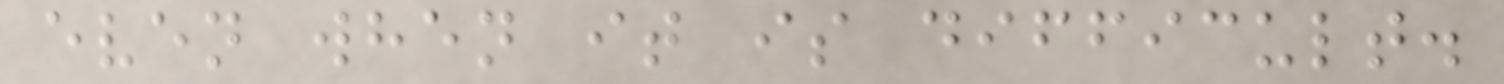even when it is difficult.
